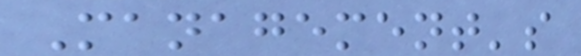Management's
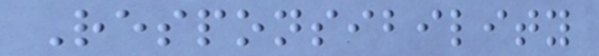Responsibility
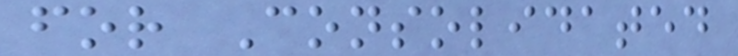for Consolidated
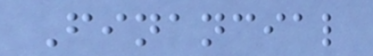Financial
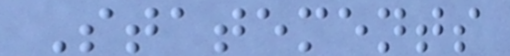Statements
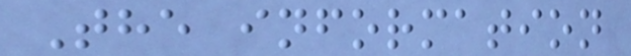The information
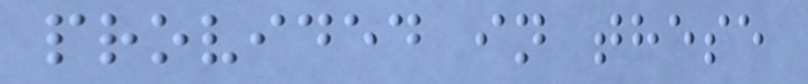provided in these
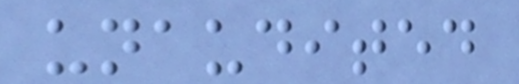unaudited
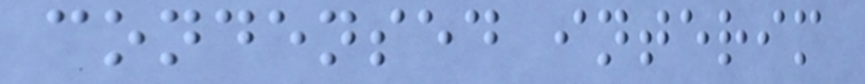condensed interim
